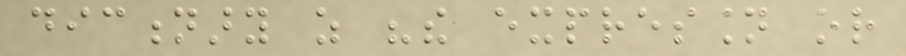dictionary as "the expression or
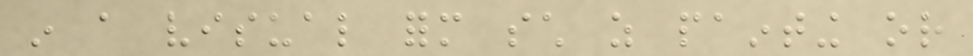in a visual form such as painting or
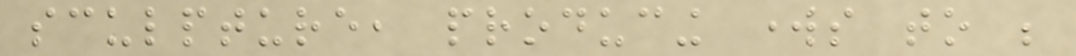sculpture, producing works to be
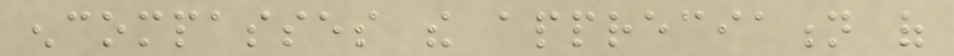encompasses the appreciation of
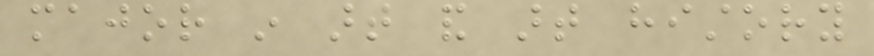major in art and art history
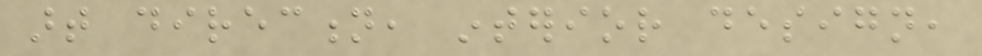art direction, interior design,
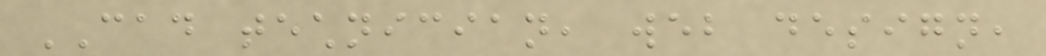CAD technician, web design,
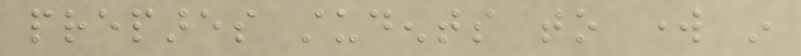prepares students to work in
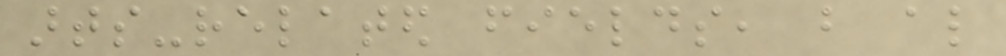arts-related fields, but also
